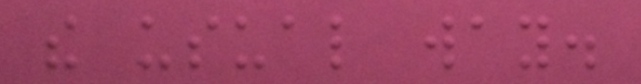the usual way.
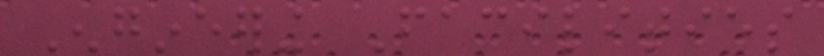Engineering Facilities
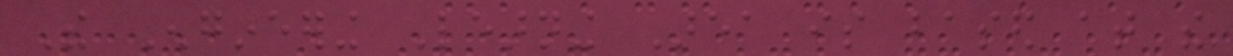The Engineering Learning Area is based at the
